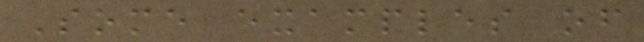Some examples of
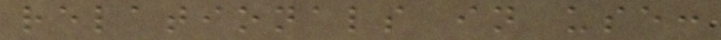relationals in use:
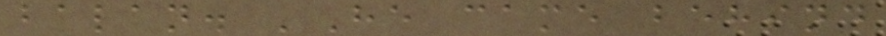balan. 'He came behind
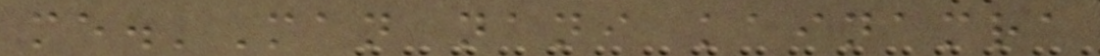me.'Man nani kainamra
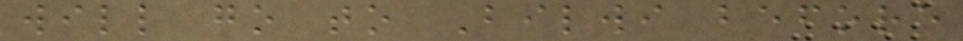will go to Bilwi before
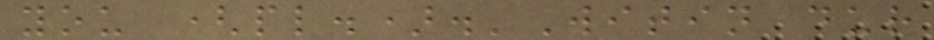you (pl.).'Witin dur
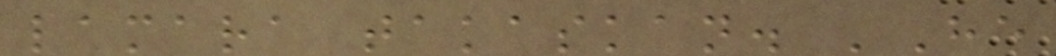lamara takaskan. 'He
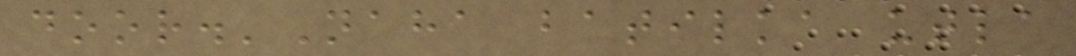door.'Naha batilka utla
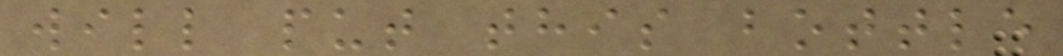will put this bottle
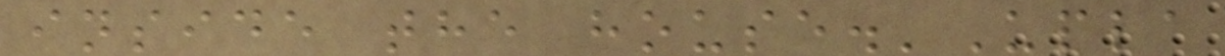inside the house.'Upla
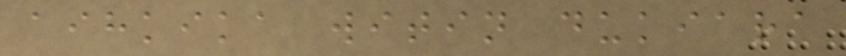aihkika witin dukiara
